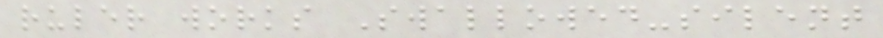ruler works Swallowed-silent
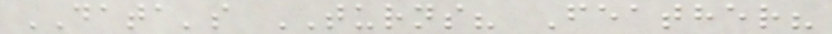DATA's TURNS? Feather?
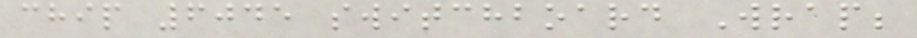chip 6045 switchboard Wrap;
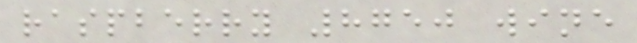raspberry 8750 wine
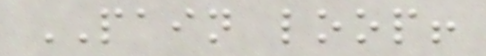PAIN loop!
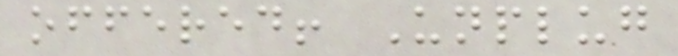offered! Unplug
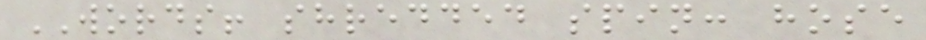WORDS! shredded spin: hose
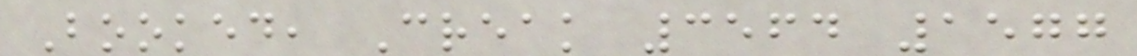Booked, Creak 3564 1577
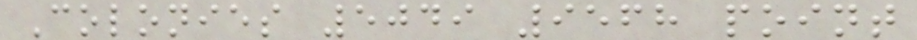Colonies 5049 9568 point
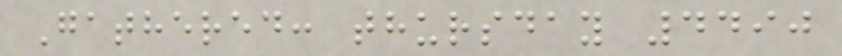Gathered: thursday 4490
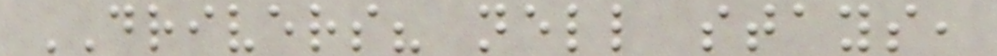DRIVERS? nell stays,
